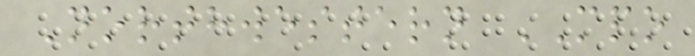Northwestern MPO
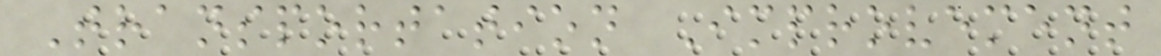Transportation Improvement
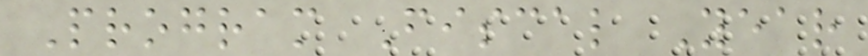Program Fiscal Year
